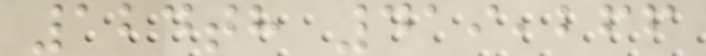124th 419,266
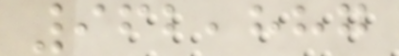962,887
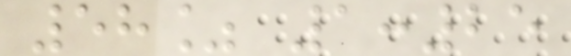58% 1:25
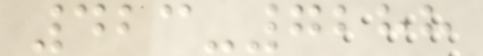423-7288
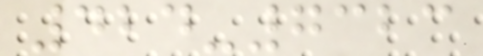424-7323
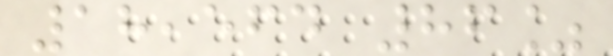18,564 86%
